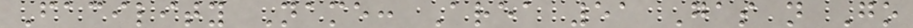Facility Name: Area 51 Gas n Go
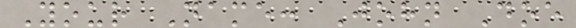Your Name: John Doe
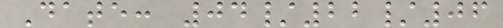Date: 04/22/06
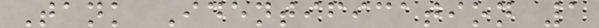Tank Identification 1
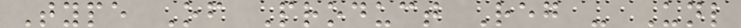Type Of Product Reg - Unl
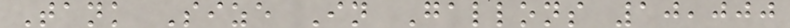Tank Size In Gallons 10,000
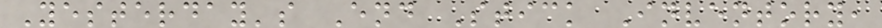Yesterday's End Stick Inventory,
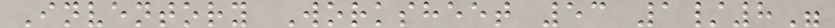Inventory Worksheet 53 1/8"
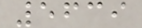5639
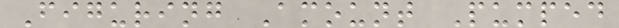Figuring Amount Pumped
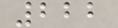222
